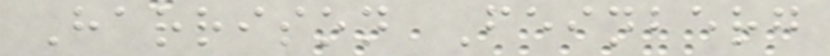Harrison Feinberg
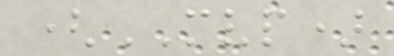(MVP)
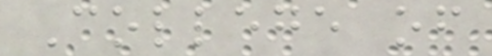College of
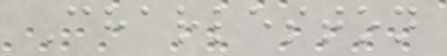Charleston
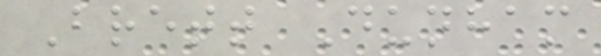Brett Dunham
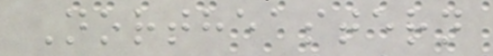Northeastern
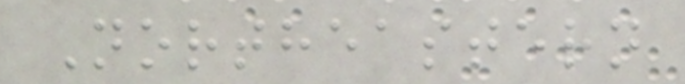Northeastern
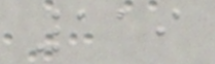119
